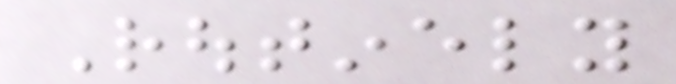Routinely
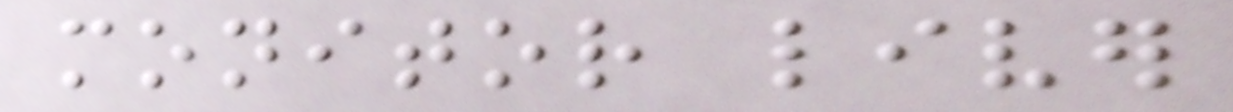monitor liver
